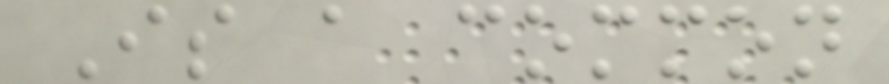Is a common
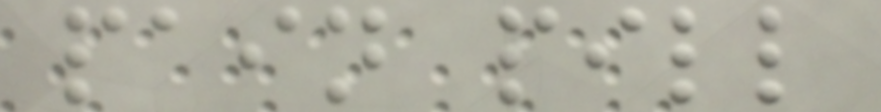pain pill
